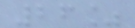26%
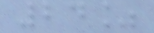24%
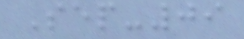Sep-09
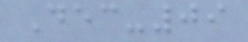Dec-09
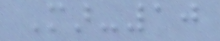Mar-10
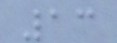13
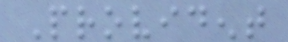Provident
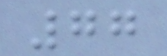77
